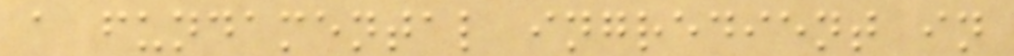a fundamental ingredient in
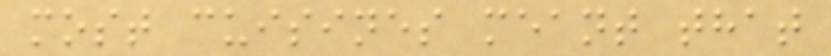most cuisines meant that
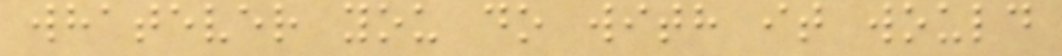whatever you do with it would
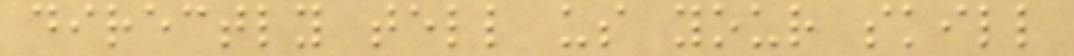directly tell us your skill
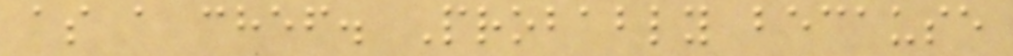as a chef. Probably because
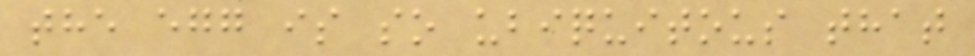the egg is so ubiquitous that
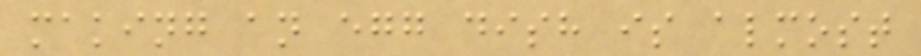making an egg dish is almost
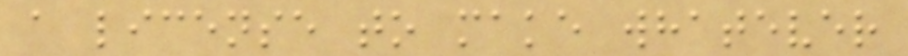a license to make whatever
